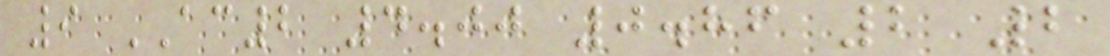9 AC2 4.00 0.86 2 2
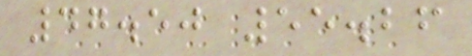47.50 55.26
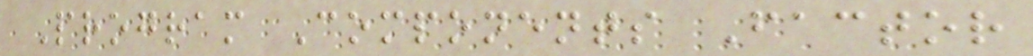Program Components Factor
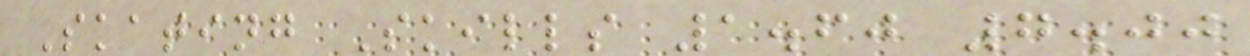Skating Skills 1.60 7.00
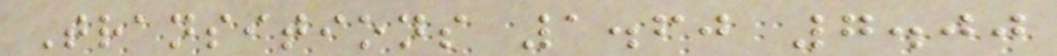Transitions 1.60 7.00
